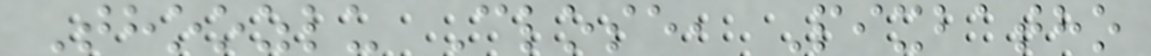Thoozlu Close, Pixbatho
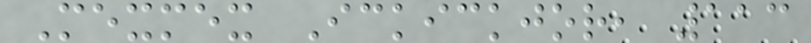Mexmex Ickickjor, 113
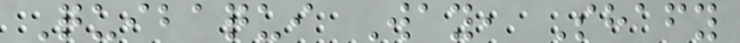Quibaqui Way, Shafy
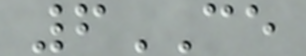6CE
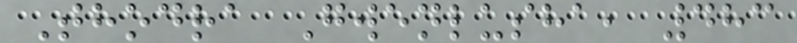Thodra Gwenlusha, 483
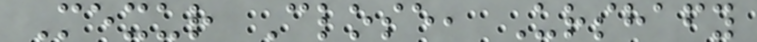Mexur Close, Urshafy
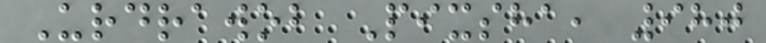Urdrawob Pixsha, 980
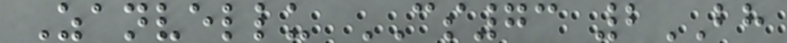Zanvellu CS73 2BH
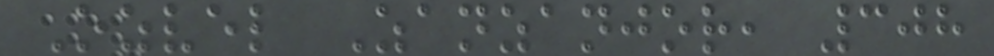Ozvel Zanzanjor, 308
